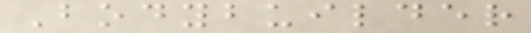Bodybuilder
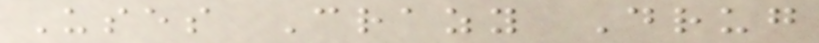Uses Crazy Drug
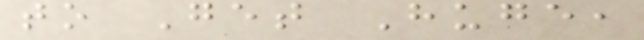to Get Huge,
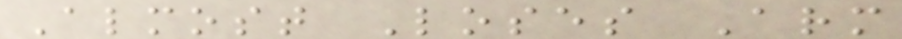Almost Loses Arm
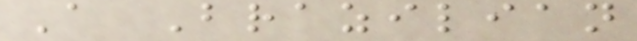A Brazilian
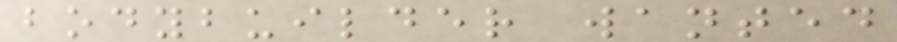bodybuilder wanted
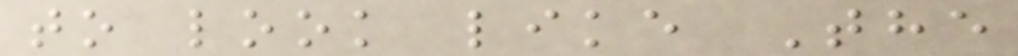to look like The
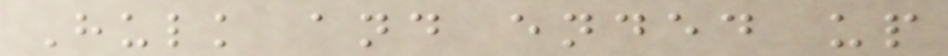Hulk and ended up
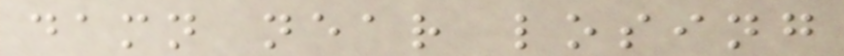damn near losing
